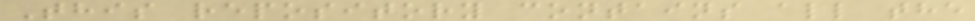This repository contains all the
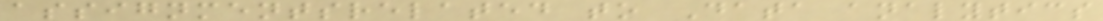assignmentsrelated to Data analytics
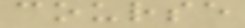course
